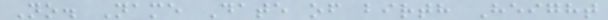No. Name Date of birth Height
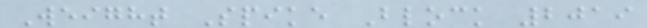Weight Spike Block 2019
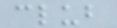club
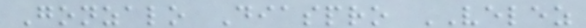Gonzalo Diaspro VELEZ
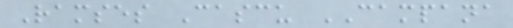Ramses Cascu CAMPANA
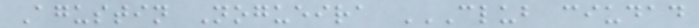Agustin Nogueira CLUB CIUDAD
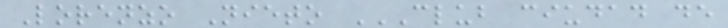Lorenzo Nieto CLUB CIUDAD DE
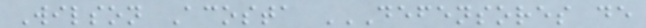Wilson Acosta DEFENSORES DE
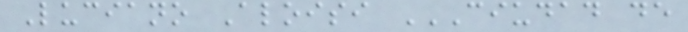Luciano Aloisi CIUDAD DE
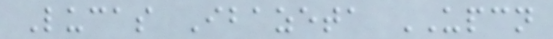Lucas Ibazeta UPCN
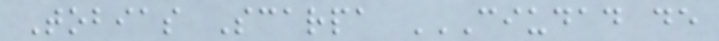Tobias Scarpa CIUDAD DE
